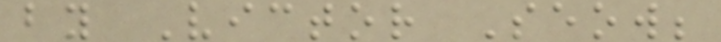by Victor Seow;
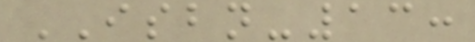ISBN-13:
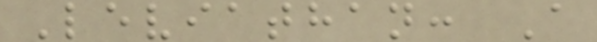Leviathan: A
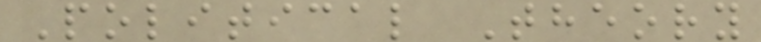Political Theory
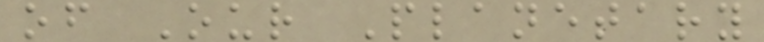of Our Planetary
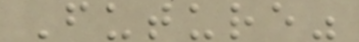Future"
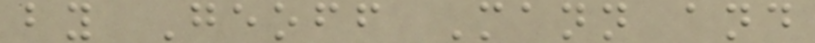by Geoff Mann and
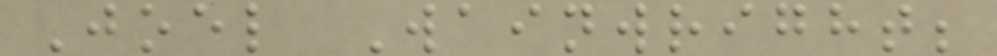Joel Wainwright;
